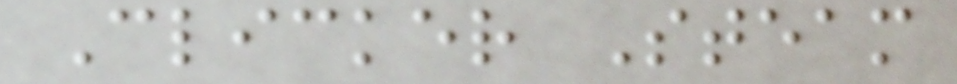Clicker Steam
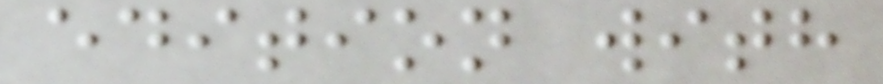edition with
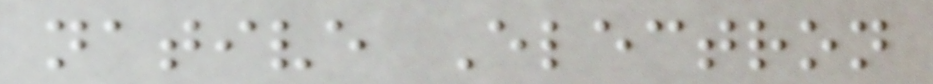native Electron
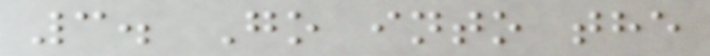3. Go into the
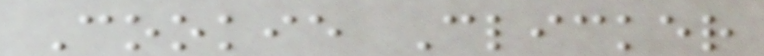Cookie Clicker
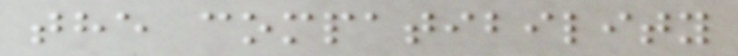the compatibility
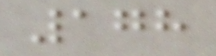178
